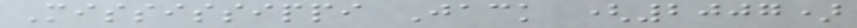Mississippi Jack (2007)
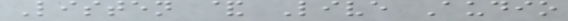Listen & Live Audio
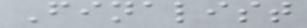Finalist
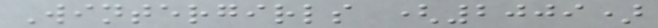Wintergirls (2009)
